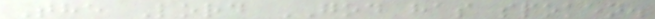The Lord GOD has spoken.
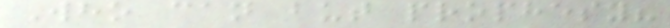Who can but prophesy?
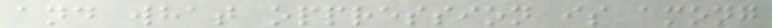and what oppression is among
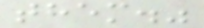them."
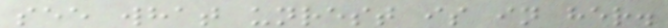see what unrest is in her.
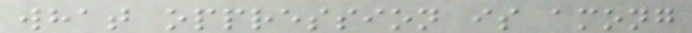what oppression is among
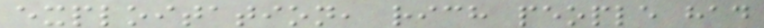exploitation, rich people had
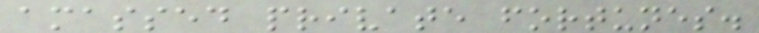amassed private fortunes.
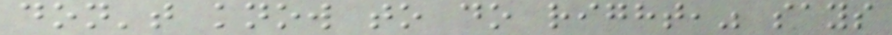don't know to do right," says
